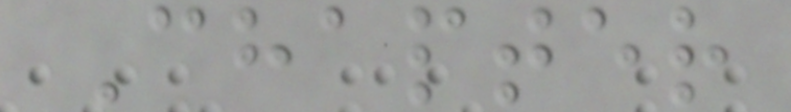Chapter
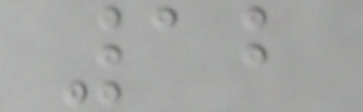12
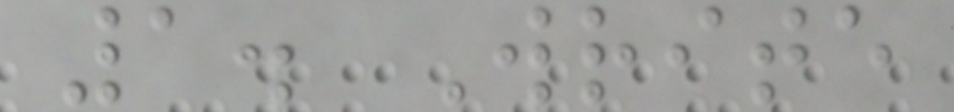1. Write
